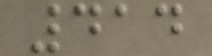414
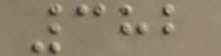382
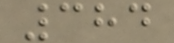384
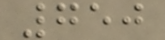750
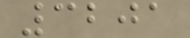3201
